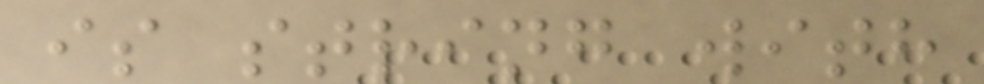is string with
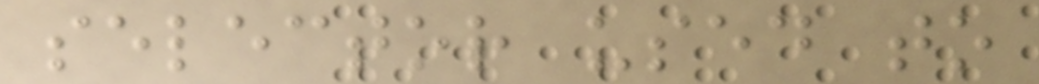selector used to
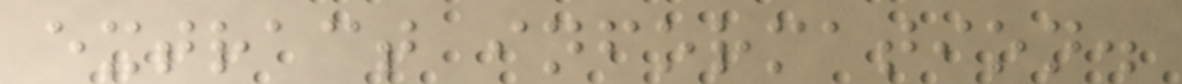extract information.
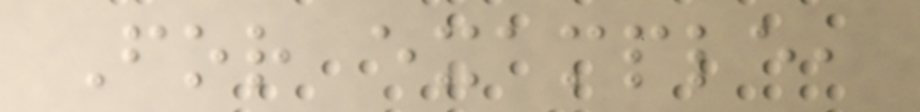For example,
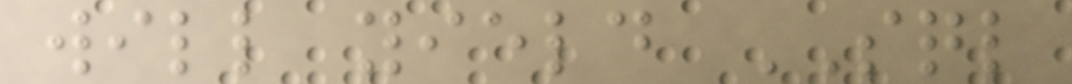will yield SQL
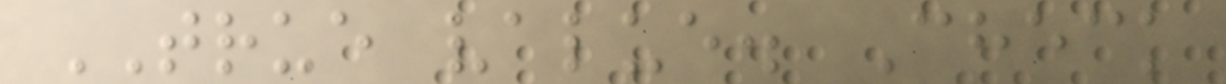TRUE value. Check
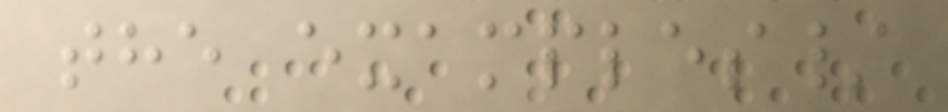the examples/
